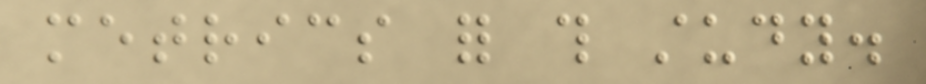metrics for this study.
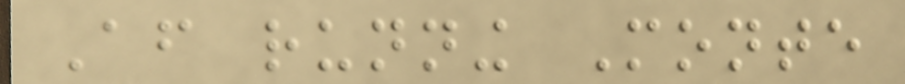After running Monte
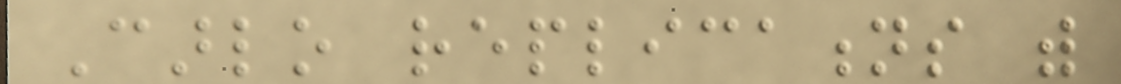Carlo replications with
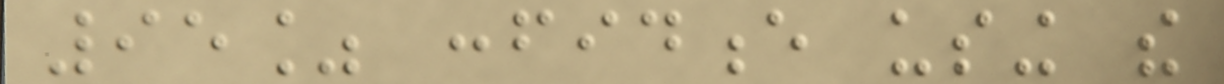95% confidence using the
